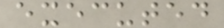executed
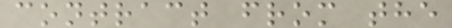contract from the
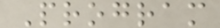Program
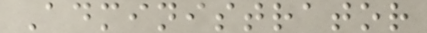Administrator
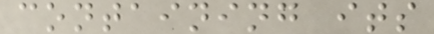containing its
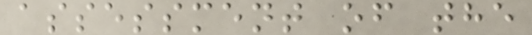assessment of the
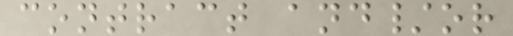contract and/or
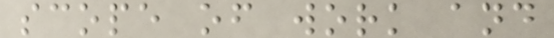scope of work and
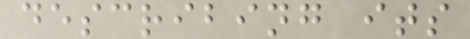describing its
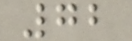72
